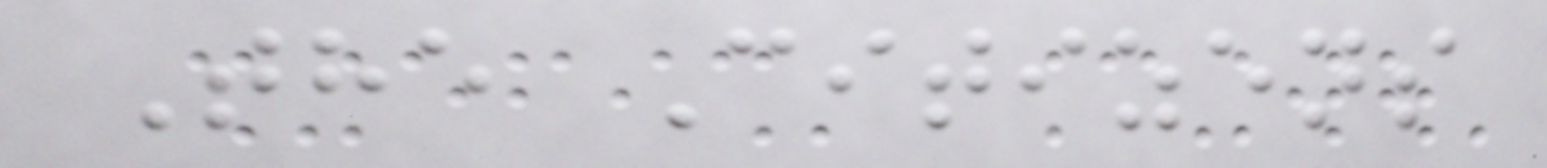The Citizens
